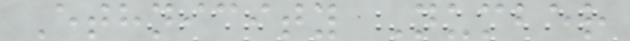Ethnicity Number
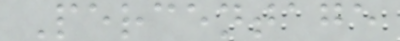Percentage
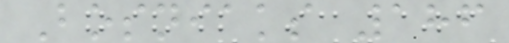Bosniaks 186
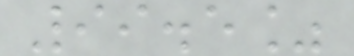99.5%
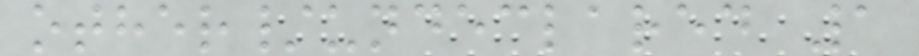other/undeclared 1
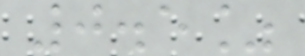0.5%
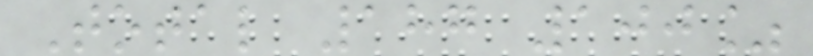Total 187 100%
